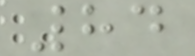84
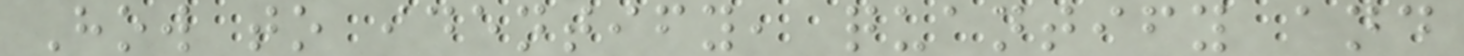How to identify, quantify and
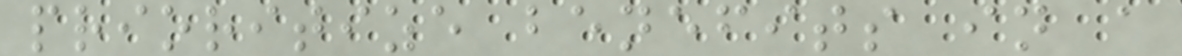prioritize benefits in a
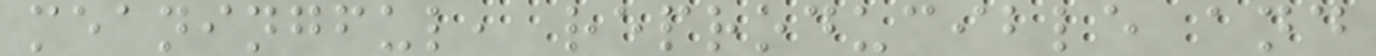meaningful, reproducible and
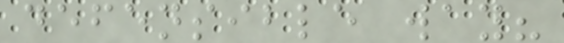defensible way?
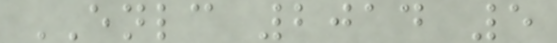ENLC 2014 5
